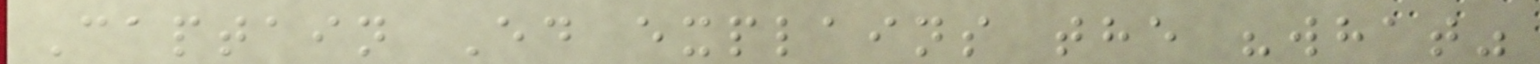Captain Ed explains the "what"
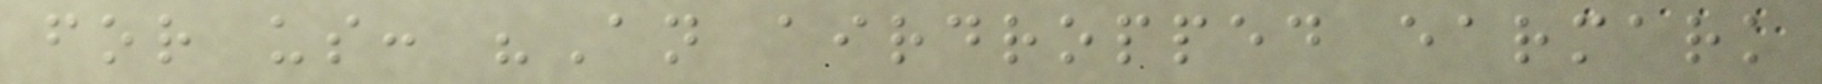for us: "An airdropped earmark
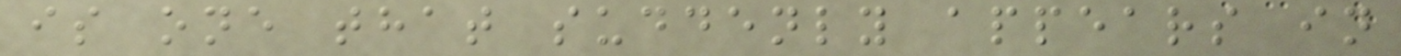is one that suddenly appears in
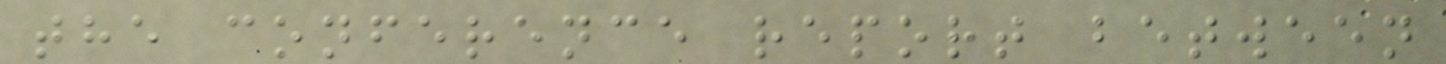the conference report between
